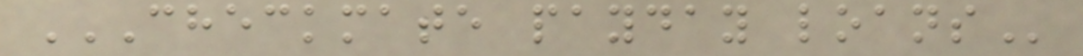CHECKMATE PAYDAY LOANS
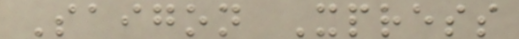Saigon Xpress
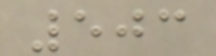503
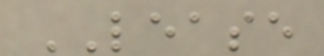LEASE
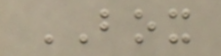BOX
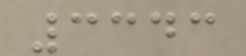3343
